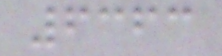6363
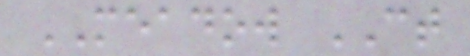MEADOW CT
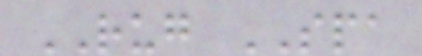RUG SPA
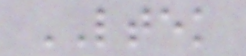LTEK
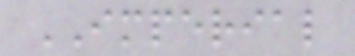IMPERIAL
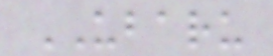UBARU
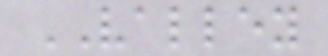VALLEY
